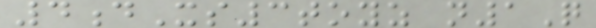4dXs3toyz n1Q
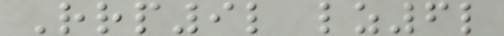Rrp9l lz6l
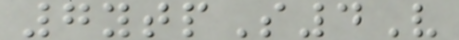7ytpS4V
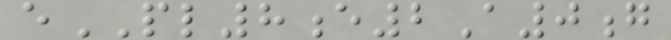ePL8e2A0g
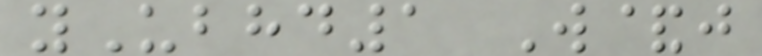yUbhd1 W&j
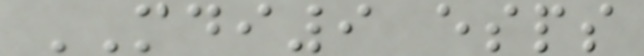MDI9 esps
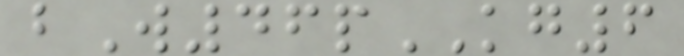bW46pKG6
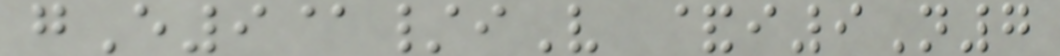gE9@/iV &i9N7
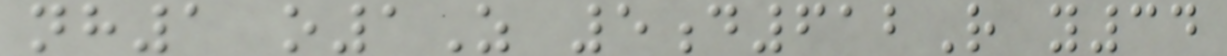nh1 o1Z 5d612R y34
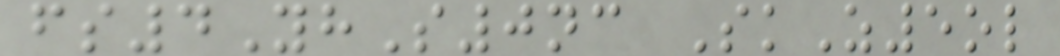fs4YhS0nc SkZ5ol
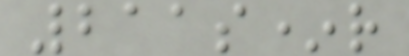211s*r
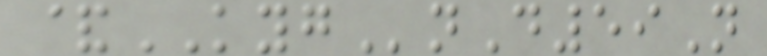&KYGnD59N
